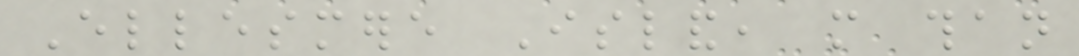Ellesmere Island, more than
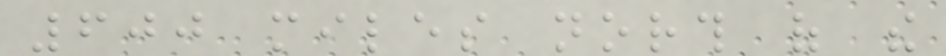600 miles north of the
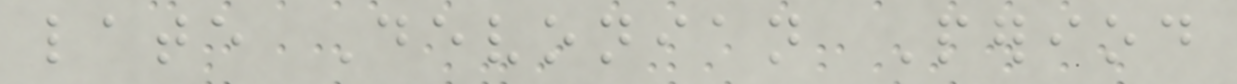late Devonian Period
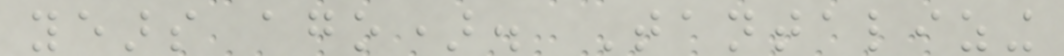years ago). Tantalizing
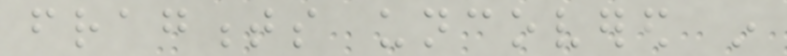fragments uncovered in
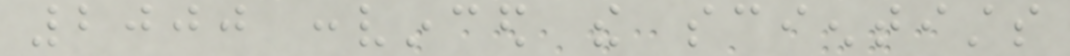2000 convinced the scientists
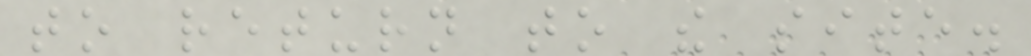to return to the site.
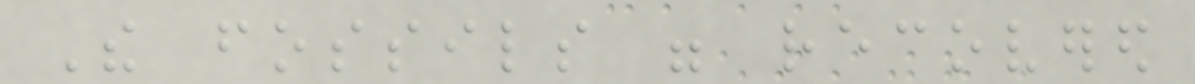The fossils were recovered
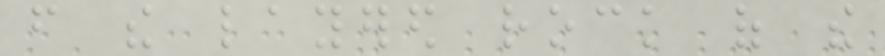from the layered rock of the
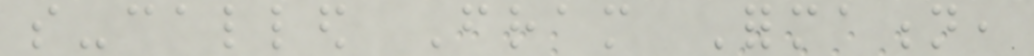so-called Fram Formation,
